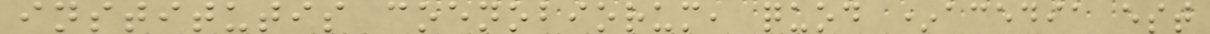institutis coenobiorum, quod *acedia est
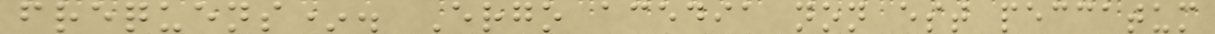frequens*. Ergo acedia non est peccatum
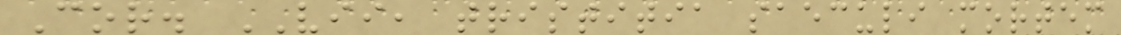Cor. VII, tristitia saeculi mortem
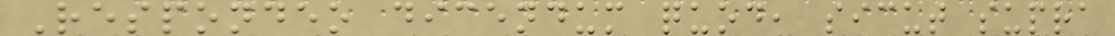Respondeo dicendum quod, sicut supra
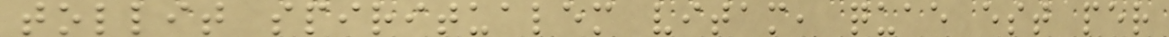tollit spiritualem vitam, quae est per
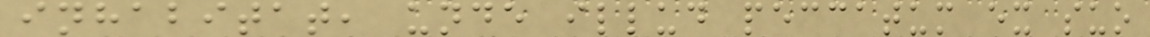inhabitat, unde illud peccatum ex suo
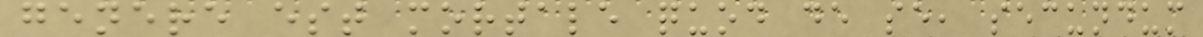genere est mortale quod de se, secundum
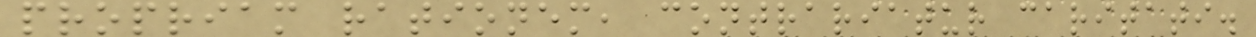propriam rationem, contrariatur caritati.
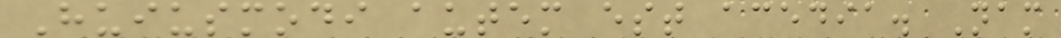Huiusmodi autem est acedia. Nam
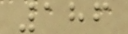186
